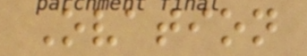Ovation
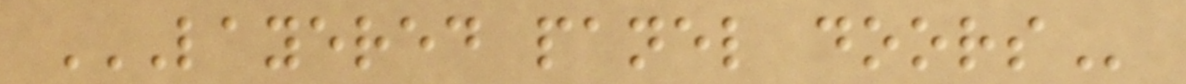LAYERED PANEL DOORS
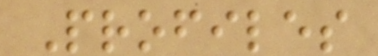Profiles
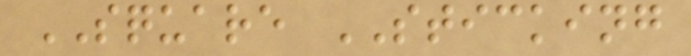SQUARE STICKING
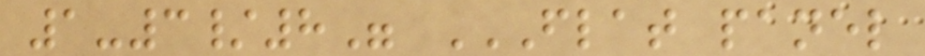1-3/8" FLAT PANEL
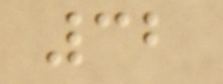32
